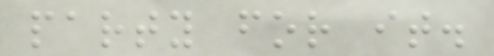party for it.
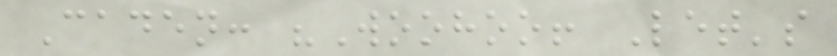Caden: "Woohoo! Let's
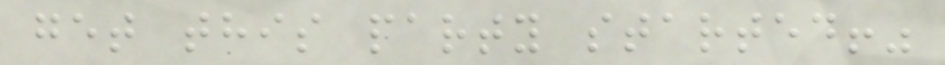get this party started!"
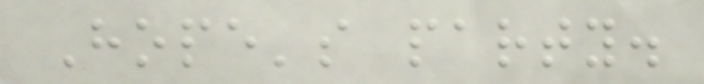Hope's party.
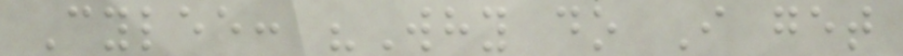Cylee: "Why do I get
